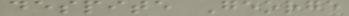despite George
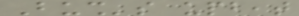Bush's upbeat
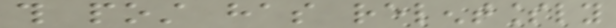this post has relentlessly
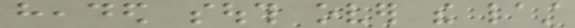headed south over the last
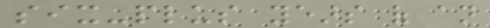six-plus years of an
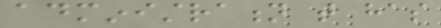administration that has
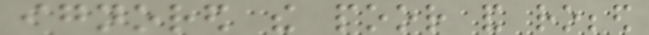ignored the poor and robbed
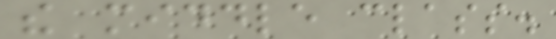the middle class.
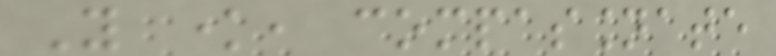You know, compassionate
